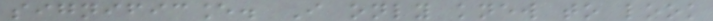significance. I only knew to look
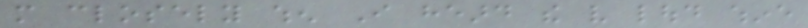more closely when I heard the very loud whine
